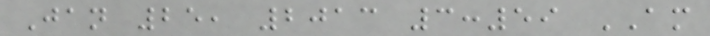Jan 25, 2013 3:59 AM
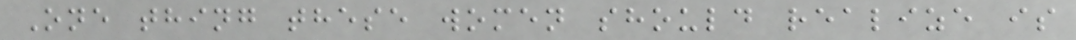One thing these women should realize is
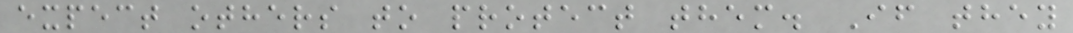expect others to protect them. If they
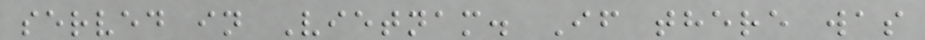served in Vietnam. If there was
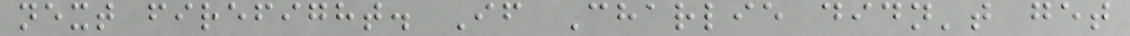next firefight. If Charlie didn't get
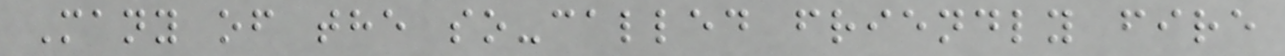Many of the so-called friendly fire
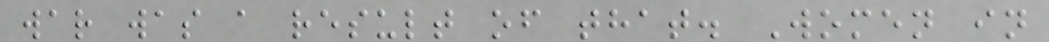war was a result of that. Women in
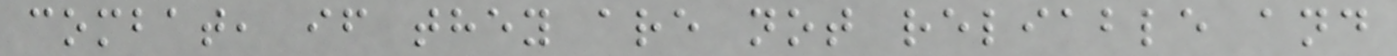combat, if they are not reliable and
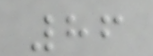86
